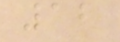12
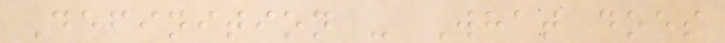Definition - What does
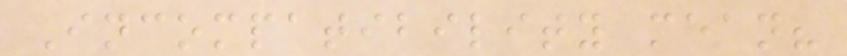Incompatibility mean?
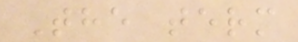The term
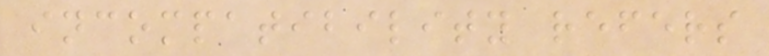incompatibility refers
